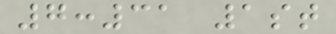7:31 1st
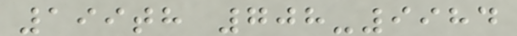199th 708-9984
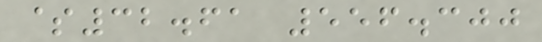$32.61 556.300
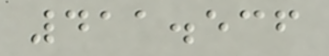411.536
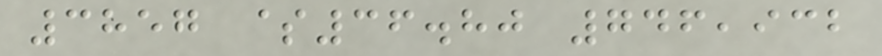3857 $36.80 746,932
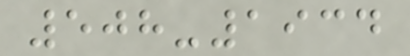508-1934
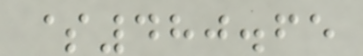$480.65
